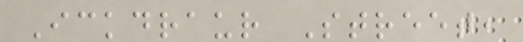Ickdraur Street,
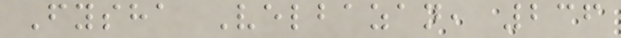Fysha Velbazan, 236
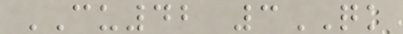CU42 3QK
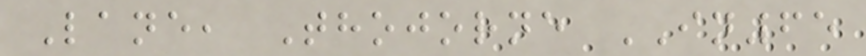Lane, Thojorne IN65
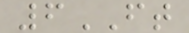6FT
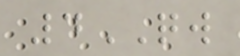4QW
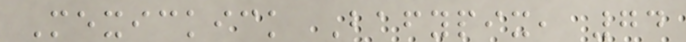Mexickick Bafypix, 74
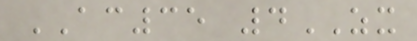AC35 4ZX
